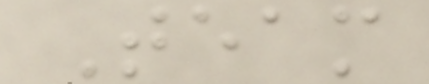Team
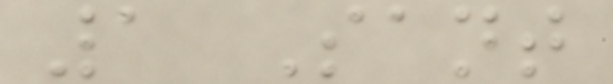1 Sant
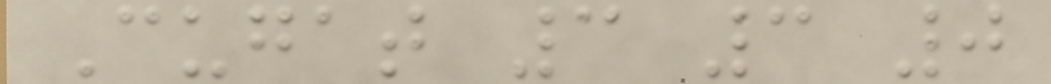Cugat 3 3 0
